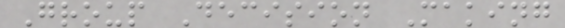Group Decision Making
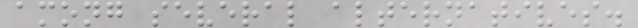among several alternatives.
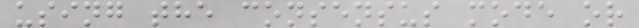using the consensus mode or
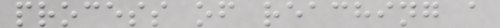process of reaching a
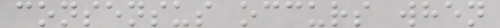consensus occurs when
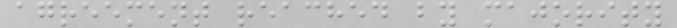agreement reached by majority
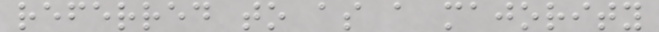referred to as a majority
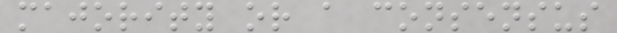majority or a consensus
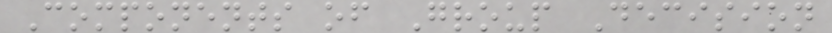Components of Group Decision
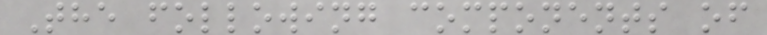The following components of
